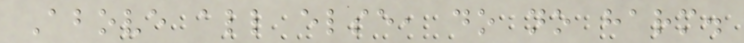Above all else, do no harm.
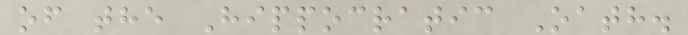of the Hippocratic Oath.
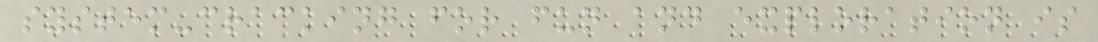system-cracking for fun and exploration is
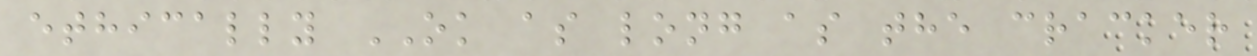ethically OK as long as the cracker
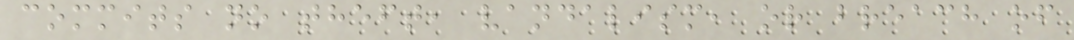commits no theft, vandalism, or breach of
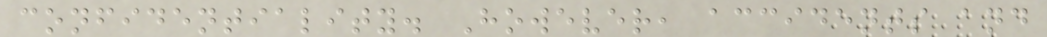confidentiality. However, accidents and
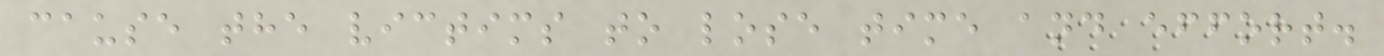cause the victims to lose time and effort.
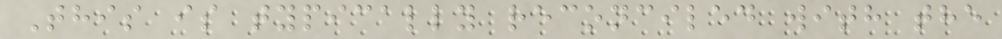This is typically reconciled with the
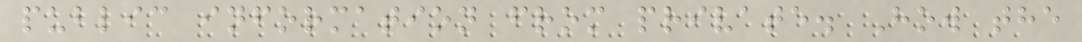public information from private. How the
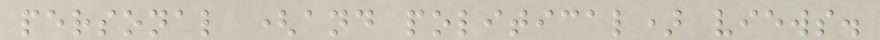personal (and political) views.
